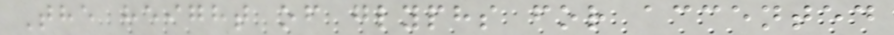The height of glyphs for accented
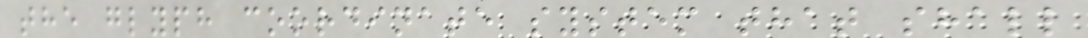the glyph coordinate system that shall
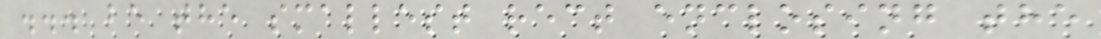... be the smallest rect enclosing the
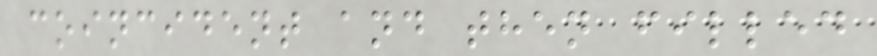coincident and then filled
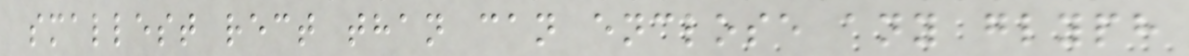smallest rect than can enclose any glyph
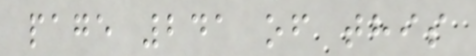page 241 of this
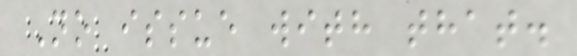No issue with that.
